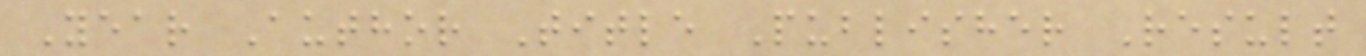Year Author Title Publisher Result
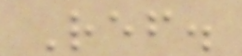Ref.
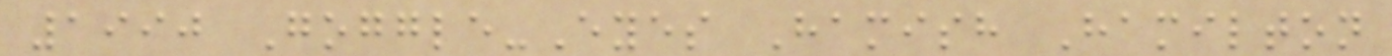1990 Goggle-Eyes Hamish Hamilton
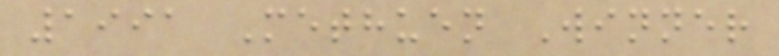1991 Methuen Winner
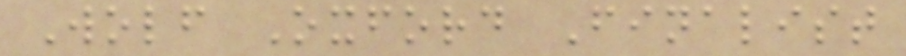Wolf Oxford Finalist
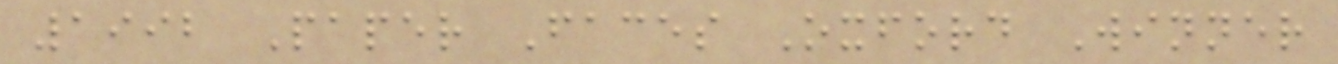1992 Paper Faces Oxford Winner
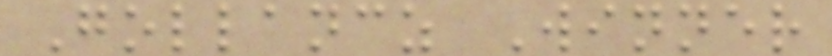Gollancz Winner
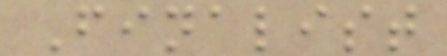Finalist
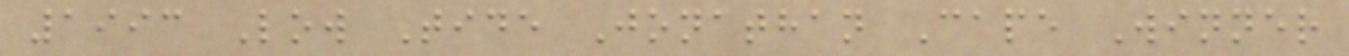1993 Low Tide Jonathan Cape Winner
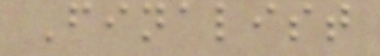Finalist
